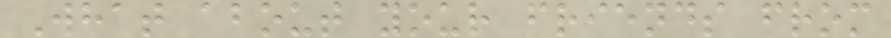What about your friends from
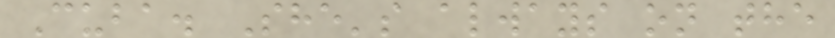Cuba. She's always on the
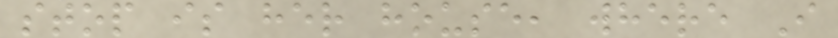stop is her house, where I
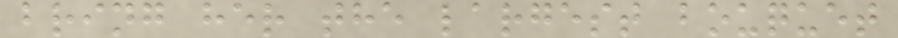bring her the largest bouquet
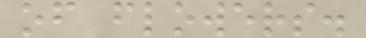of flowers.
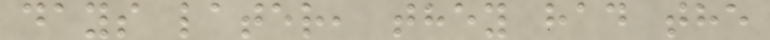days later, they had the
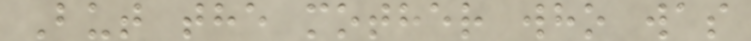But the mother who was
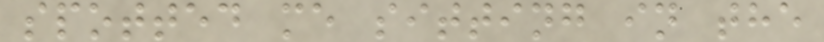spotted me sitting in the
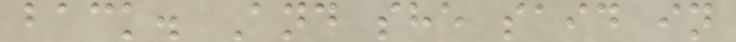back. And she said in
